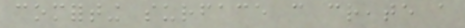comforting surface can create a
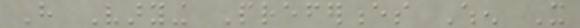Have Varying Preferences When It
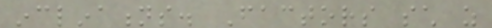inclinations. Factors such as
